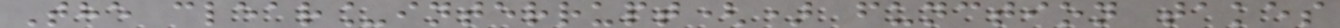The clear_interrupt() function takes
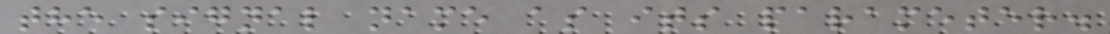the signal name as its parameter.
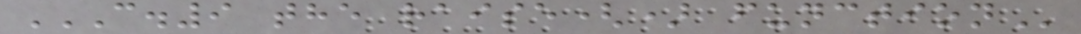C.9 THE RAISE() FUNCTION
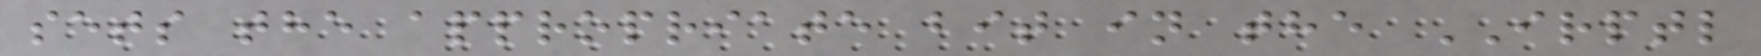sets the appropriate bit in the IRPTL
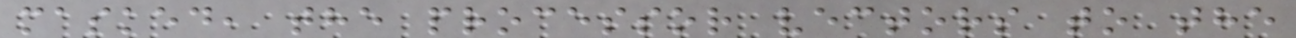masked, the processor vectors to the
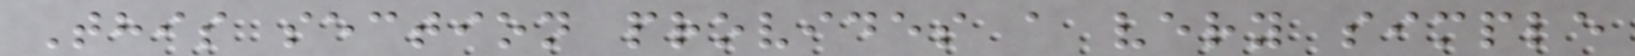This section provides a very simple
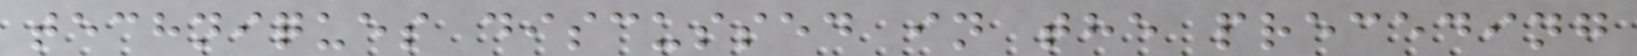techniques discussed in the preceding
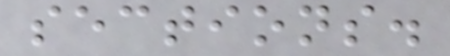sections.
